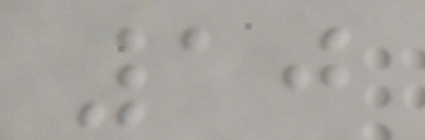10
